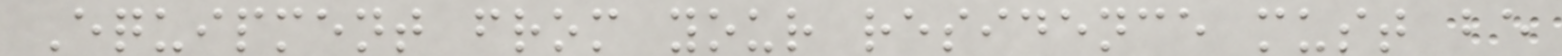Equipment from your residence must be
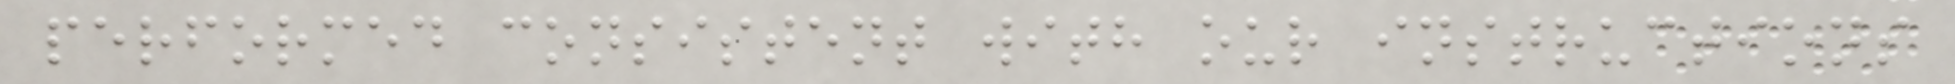performed consistent with our instructions
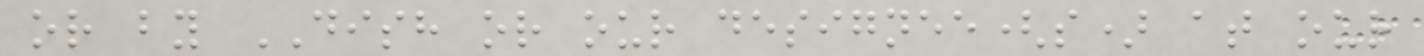or by DISH or our designee(s) at our
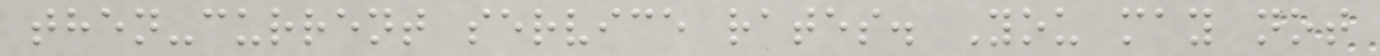then-current service rates. You may not
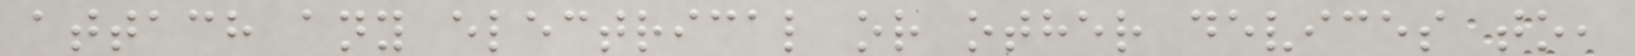attach any electrical or other devices to,
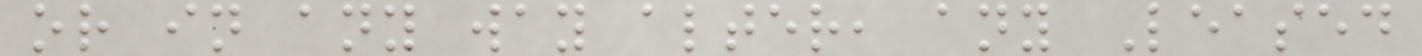or in any way alter, any Leased
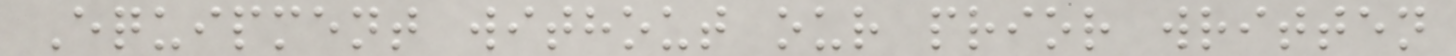Equipment without our prior written
